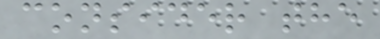consider the
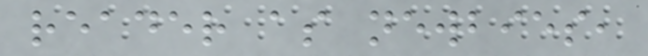reader as newbies,
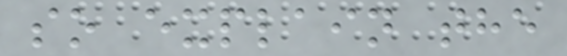so explain the
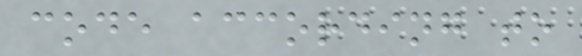code according to
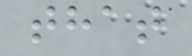that
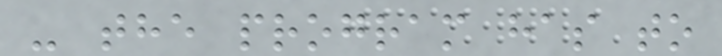- the program has to
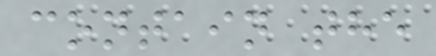contain the
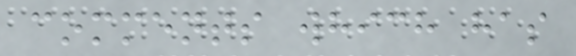comments which has
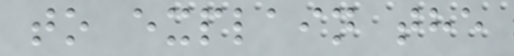to explain the
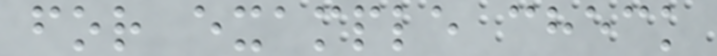for example check
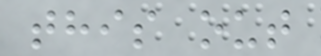this out
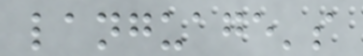language's
